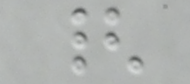{
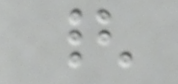{
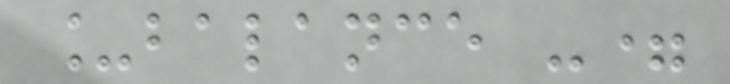_balance -=
